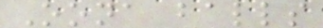Oona balls
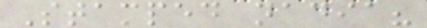Stamped nadia?
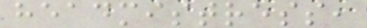headmistress,
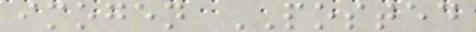imogen POSTED
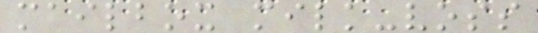mailbox milk-voss
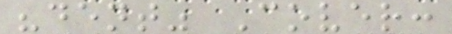"dent" Cover:
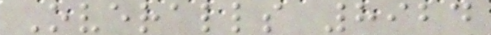Overalls 8924
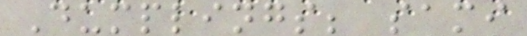Dumplings; sami
